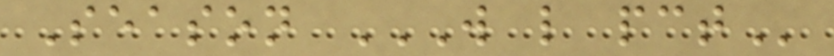Season W L PCT
